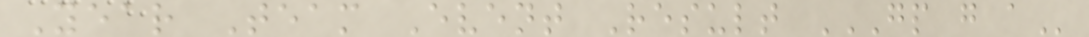Year Team Event Result GP G A
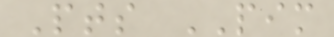Pts PIM
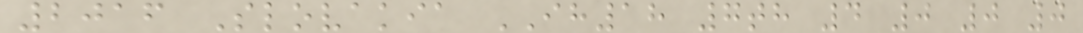2016 Slovakia IH18 7th 4 0 0 0
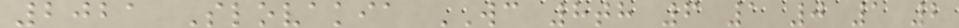2021 Slovakia WC 8th 6 1 0 1 2
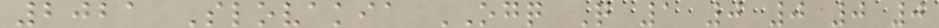2021 Slovakia OGQ Q 1 0 0 0 0
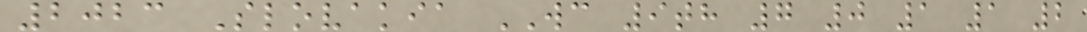2023 Slovakia WC 9th 7 0 1 1 2
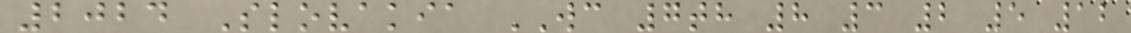2024 Slovakia WC 7th 8 3 2 5 12
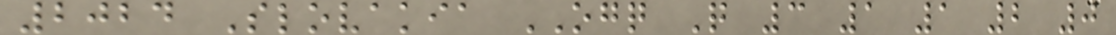2024 Slovakia OGQ Q 3 1 1 2 0
